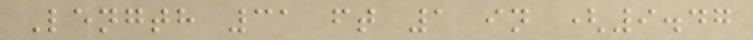Length 31 ft 1 in (9.47
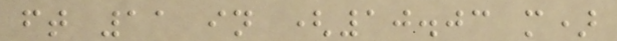ft 11 in (10.03 m)
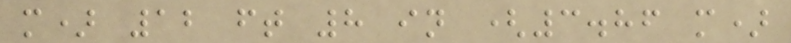m) 12 ft 8 in (3.86 m)
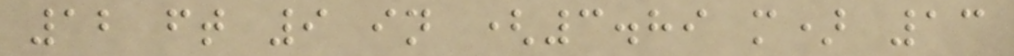12 ft 9 in (3.89 m) 13
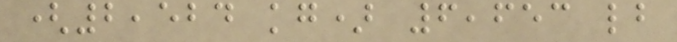(2,524 kg) 6,653 lb
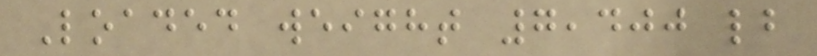Loaded weight 7,400 lb
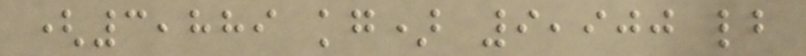(3,889 kg) 9,900 lb
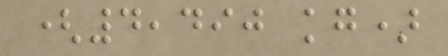(4,490 kg)
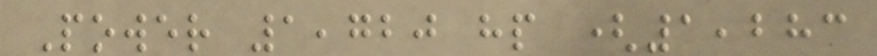Power 1,720 hp (1,283
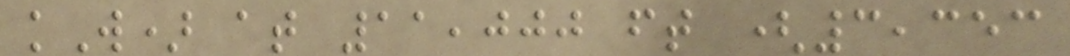kW) at 11,000 ft (3,353
